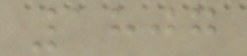1807
